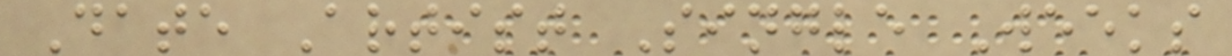Date Artist Single Weeks
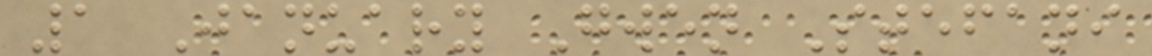1 January Gwen Stefani
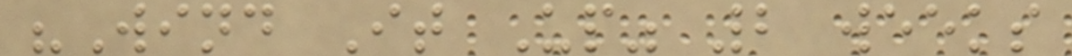"Wind It Up" 2 weeks
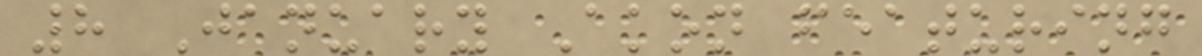8 January Akon featuring
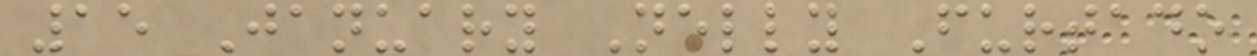15 January Nelly Furtado
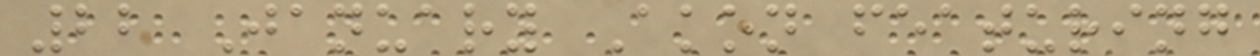22 January Akon featuring
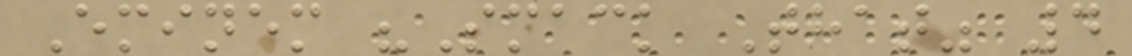Eminem "Smack That" 4
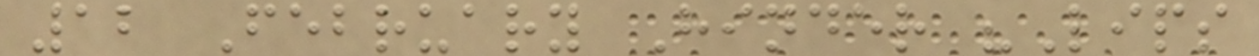12 February Hinder "Lips
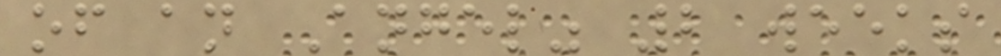of an Angel" 2 weeks
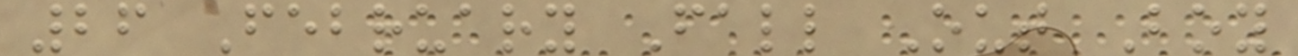26 February Fall Out Boy
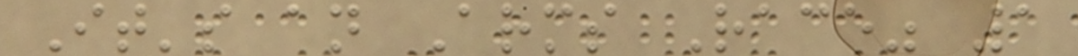It's an Arms Race" 1
